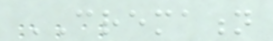CREMATION
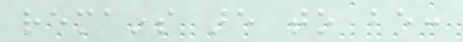remains are to be:
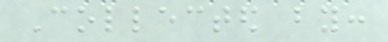Collected by:
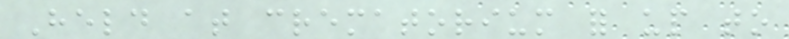Held at crematorium for up to
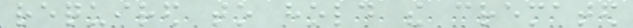required to hold the cremated
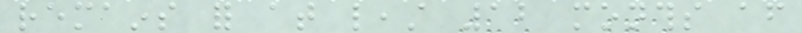remains for at least 12 months after
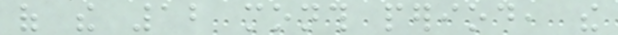of the 12 month period, the
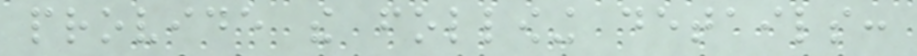provide the following details:
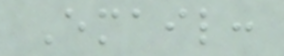Email:
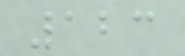123
